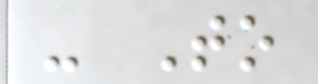- To
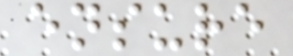ensure
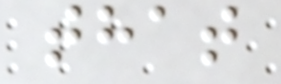that
